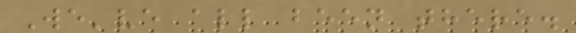We've all been there.
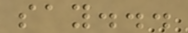say...
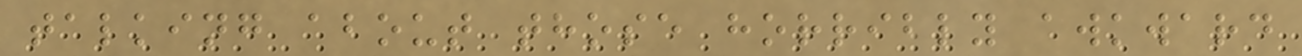talking about those horribly awkward
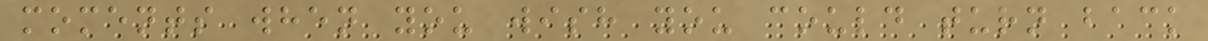moments when you wish you could turn back
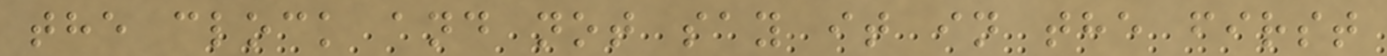the clock and not say it in the first
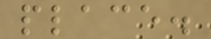place.
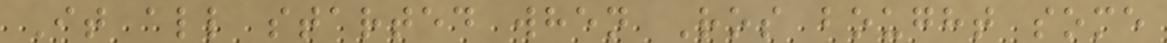It all started when Ros bought some
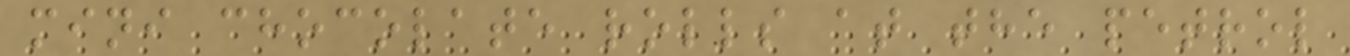mini chocolate rolls at the petrol
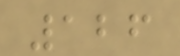126
